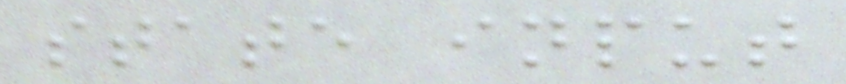state input
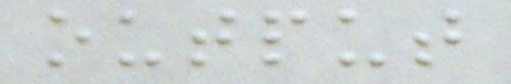output
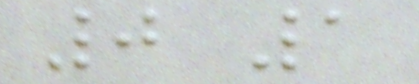0 1
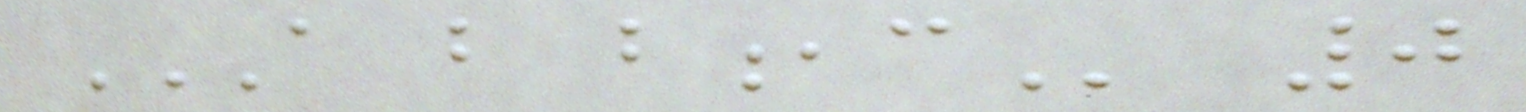A B B,C 0
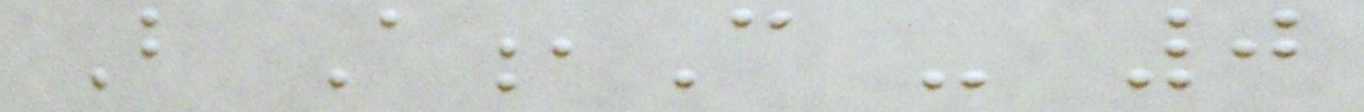B A,C - 0
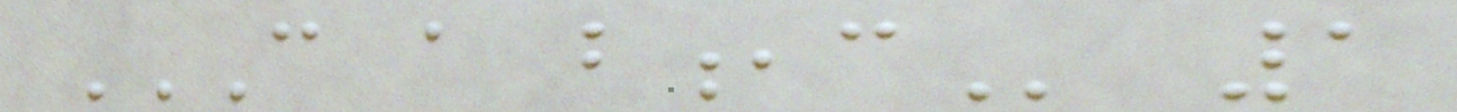C A B,C 1
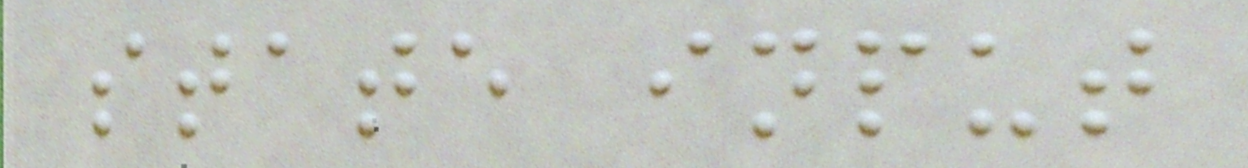state input
